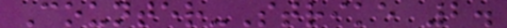Counter-Strike 2.
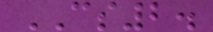CS2.
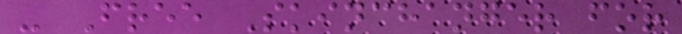- Free Skinchanger for
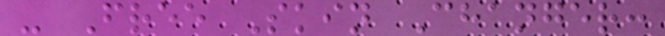- Free Skin Changer:
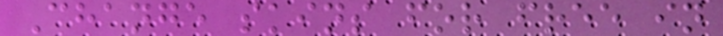Change skins for free in
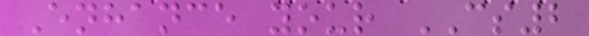Enhance your CS2
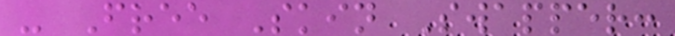- Free Skin Swapper:
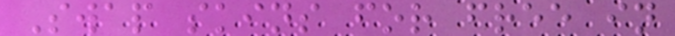Swap skins for free in
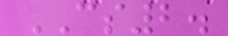CS2.
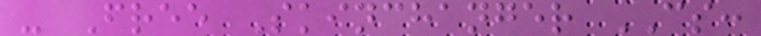- Free Skinchanger CS:
